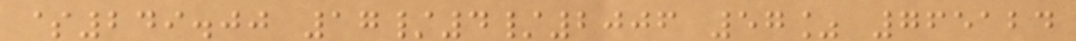$249.00 17/4/2006 57% 765124
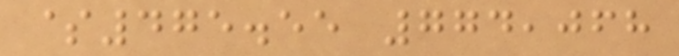$475.55 774,068
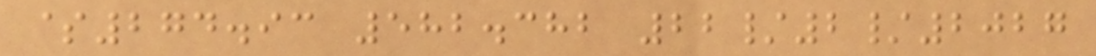$274.93 582.382 22/2/2027
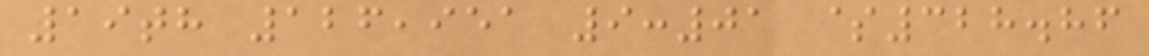19th 126,951 9:01 $328.86
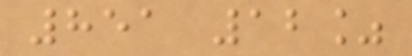851 12%
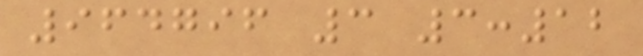964796 3 3:12
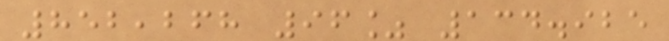852,268 96% 134.925
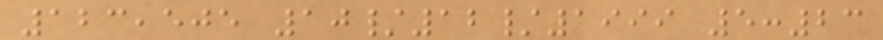123,505 10/12/1999 5:23
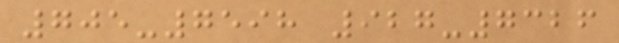705-7598 927-7326
